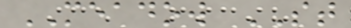MEADOW ST
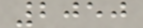2050
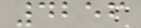4256
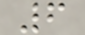6
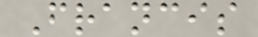Francis
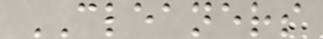CLEANERS
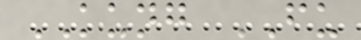KUNG FU
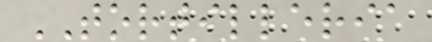TORTILLERIA
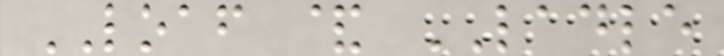LOAF & LADLE
